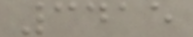3415
